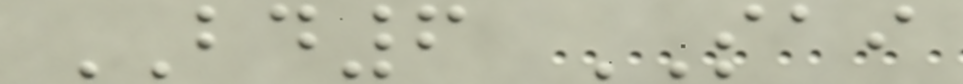BD6 SAI
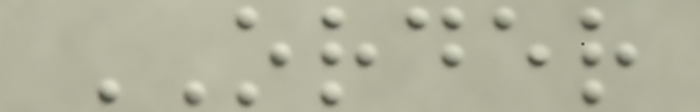ORDER
